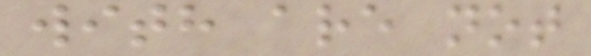with are not
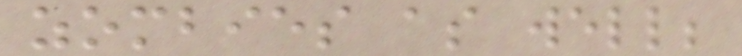zombies as well;
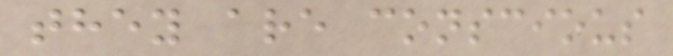they are conscious
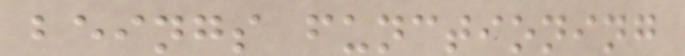beings functioning
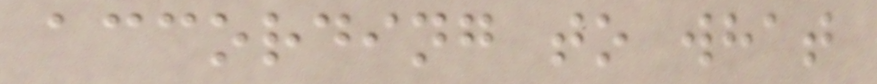according to what
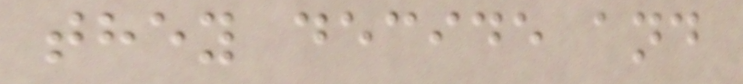they decide and
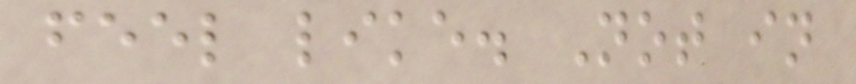feel like. Not in
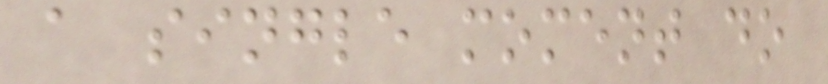a single moment do
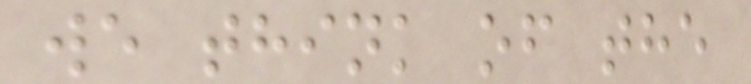we think of the
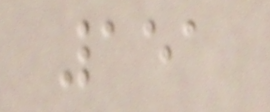151
